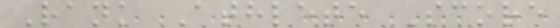Rank Athlete Score
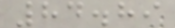84.89
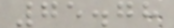75.78
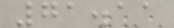71.11
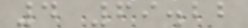4 69.22
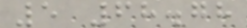5 68.78
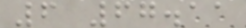6 67.11
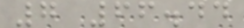7 66.44
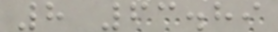8 63.89
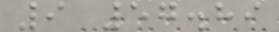9 57.89
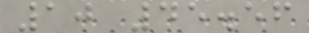10 45.56
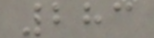283
